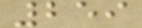259
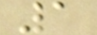1
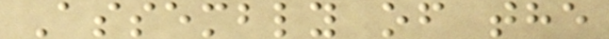Assembly of the
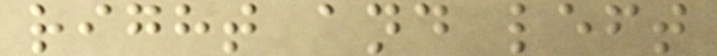right and left
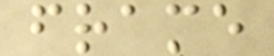frame
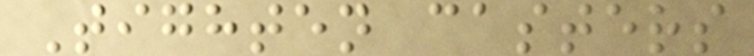Tighten casters
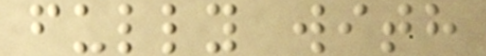fully with
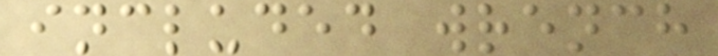included wrench
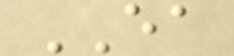EA
